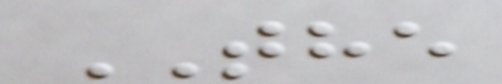THE
